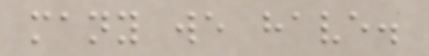many we have.
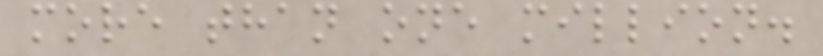more than one million.
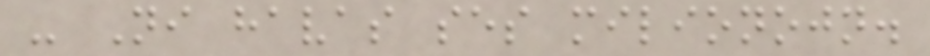- Ni havas ses milionojn.
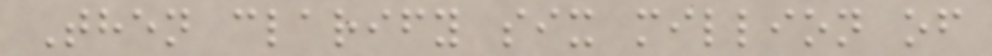Then clarify six million of
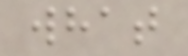what
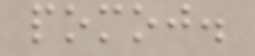pomoj.
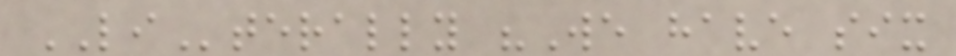LIterally "We have six
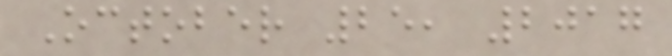October 25, 2017
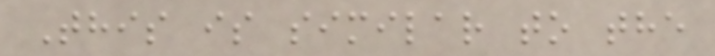This is similar to the
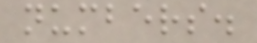numbers.
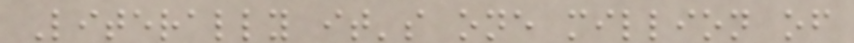Literally it's one million of
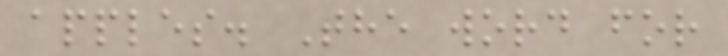apples. The word for
